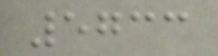5733
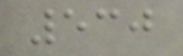530
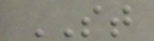ST
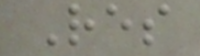Res
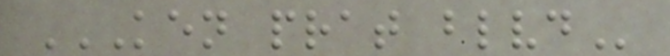KEN PRAT BLVD
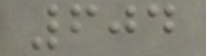604
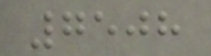7508
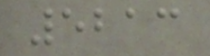5213
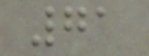71
